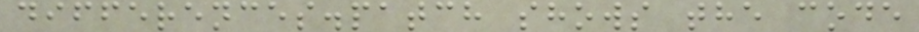differences.patch shows the code
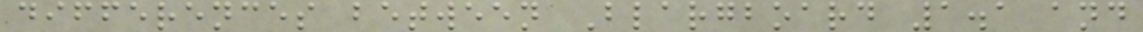differences between Blargboard 1.1 and
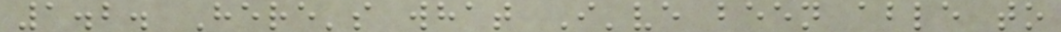1.2. Here's what I've been able to
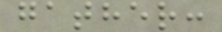gather:
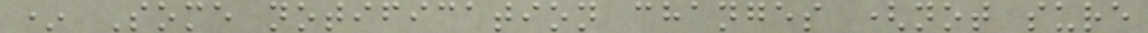* Some notification changes (not sure
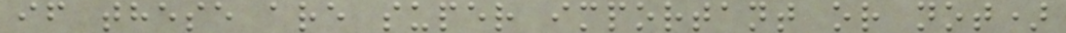if these are super important or not)
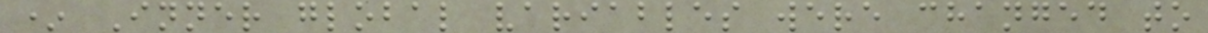* Inner global variables were changed to
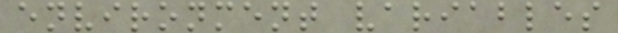environment variables
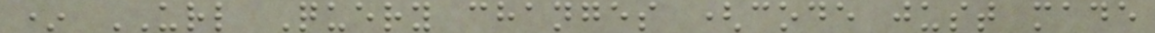* URL Query changes (code just made
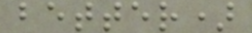better)
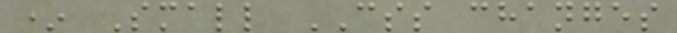* Small CSS changes
